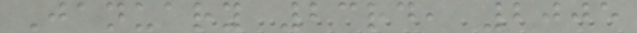January 23rd, 2005
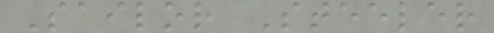Sailor Steeler
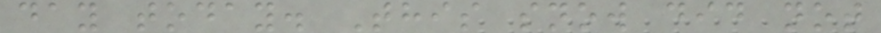day today. This snow did not
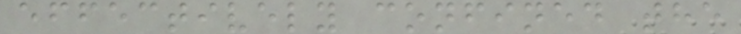effectively confined the
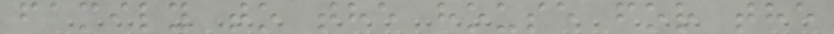family to the house for the
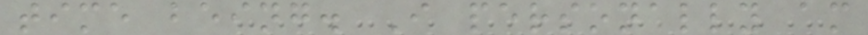time being. I personally am
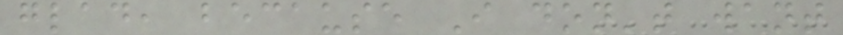glad, because I don't want
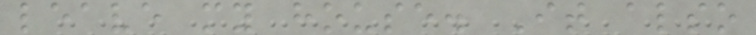leave my house. It also
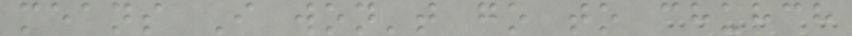means I won't go to church
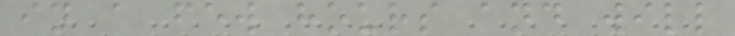in a few hours and will
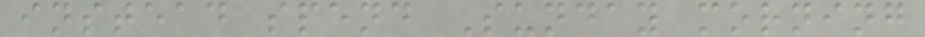instead spend Sunday morning
